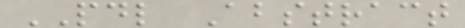PDL Abstract
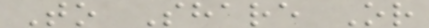To Share Or
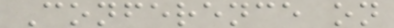Conference on
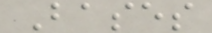Bases
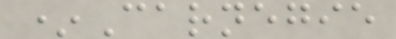*Carnegie
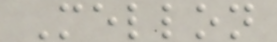Mellon
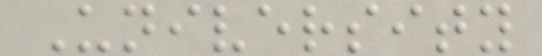University
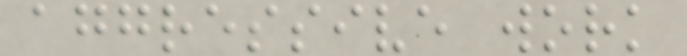aggressive work
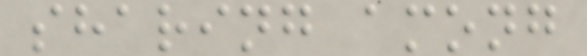sharing among
